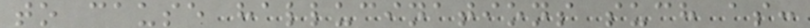to cause hallucinations such as:
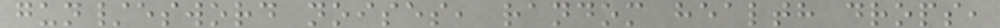gun/esword noises, random health drops,
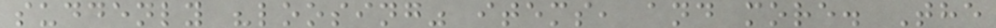suddenly "loosing" items, and more. The
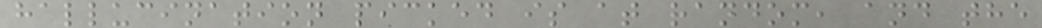hallucination picked is at random, and the
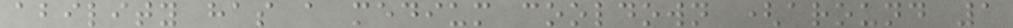ability has a medium cooldown (around 1
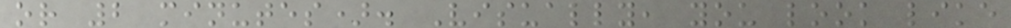or 2 minutes). Visually, you look like
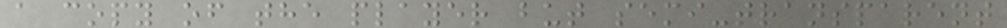a copy of the player but semi-transparent
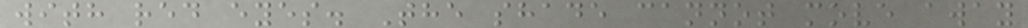with red eyes. The shade cannot move away
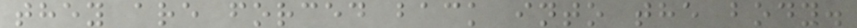they are forced back into the body.
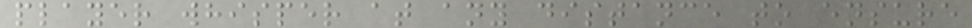player whisper at any distance to ensure
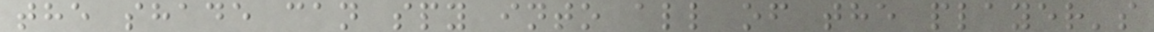the shade can spy into all of the player's
